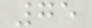75
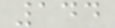144
